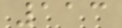113
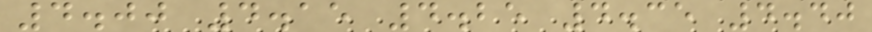4.00 4.15 4.25 4.35 4.40
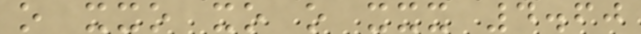o xxo xo o xxx 4.60
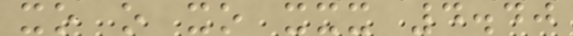xo o xo xxx 4.40
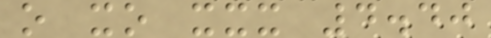o xo xxx 4.40
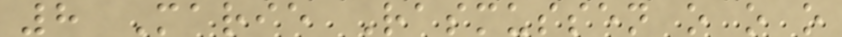8 Marie Rasmussen o o o
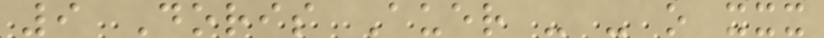9 Doris Auer - - o xxx
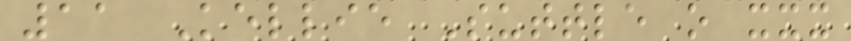11 Kellie Suttle o xxx
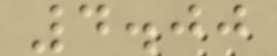4.00
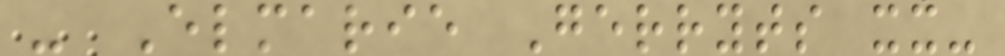- Elmarie Gerryts xx-
